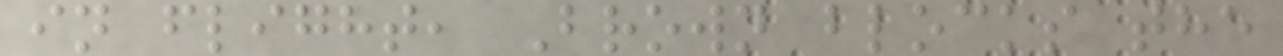in flight, Brown blocks the
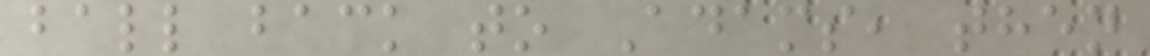ball back to Adams, then
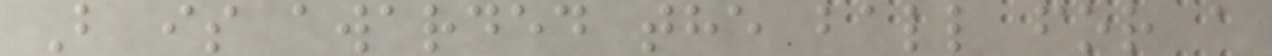B is awarded the ball for a
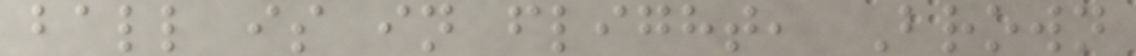ball is in flight, Brown
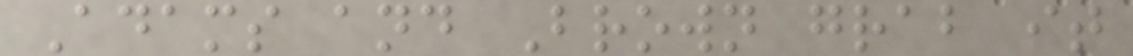Adams and Brown grab it
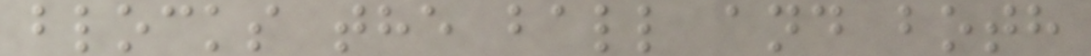blocks the ball and both
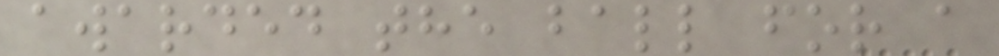awarded the ball for a
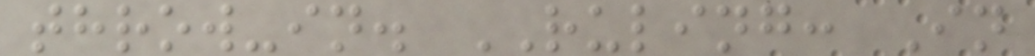throw-in. RULING: In
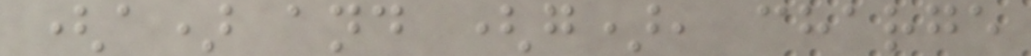(a) and (g), charge
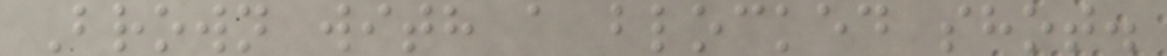Brown with a blocked shot.
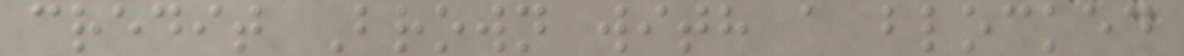credit Brown with a blocked
